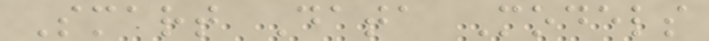Smart Data Models
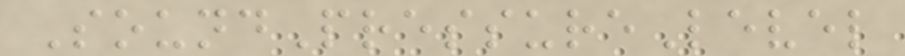SoundPressureLevel
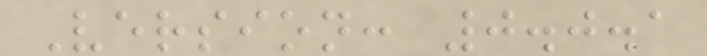Version: 0.0.1
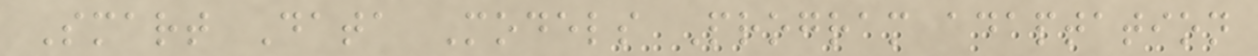Smart Data Models Program adaptation
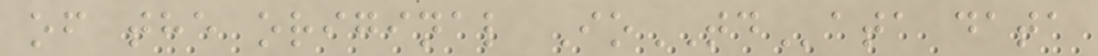of the original IoTData data
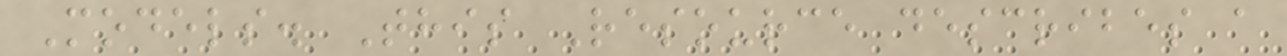Models. This Resource describes a
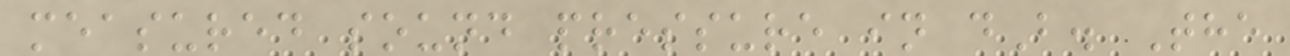measured sound pressure in dB. The
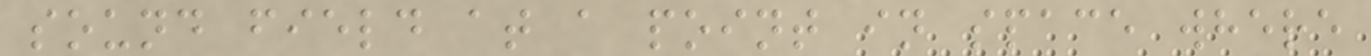sound field at a point in space where
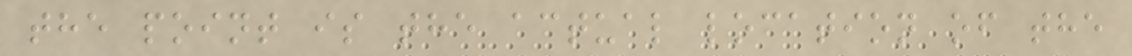the point is the actual location of the
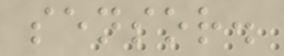sensor.
